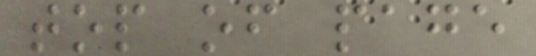top of page
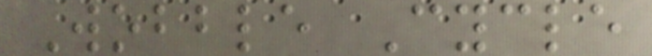Wobble Cycle
